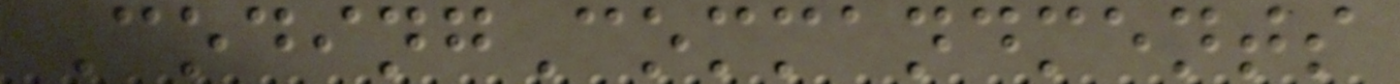CodingCommandments
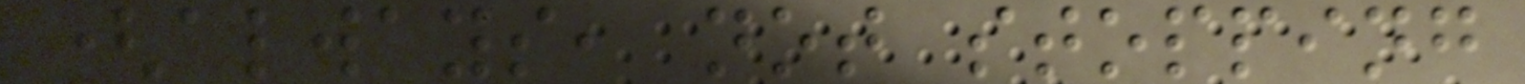(always, not stopping
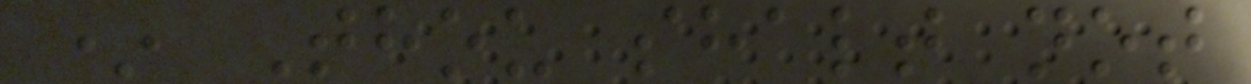* Thou shalt not
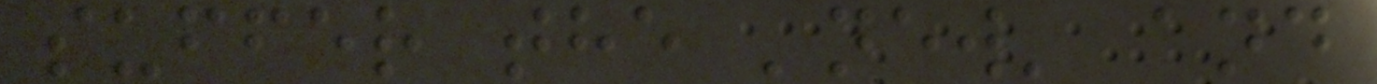suffer the 'new' and
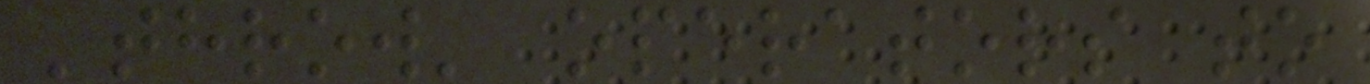'throw' operators to
